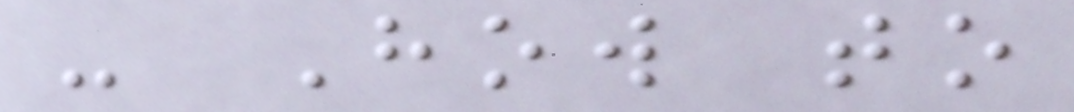- How to
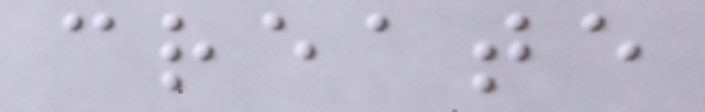create
